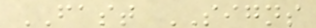FAST SIGNS
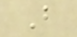B
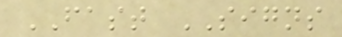FAST SIGNS
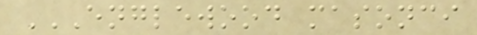ENGLEWOOD MASONCI
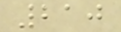210
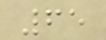65
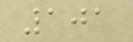101
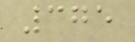375
